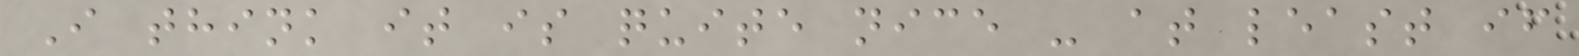I think it is quite nice - at least if
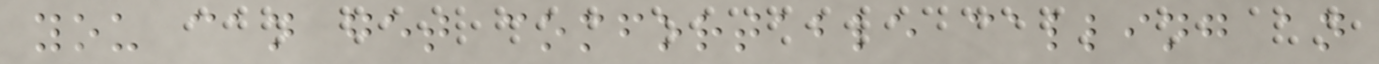you can get comfortable calling an
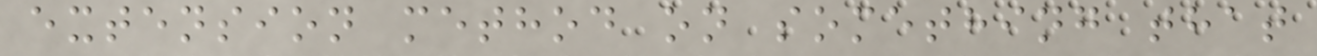extension method on something that
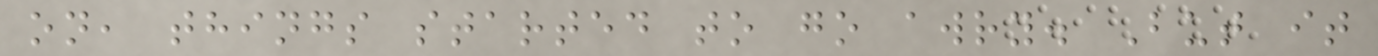on, things started to go awry. But it
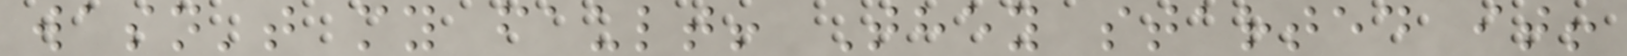wasn't my fault! They started it!
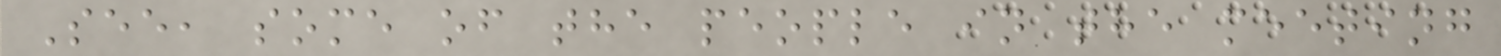See, some of the people in the meeting
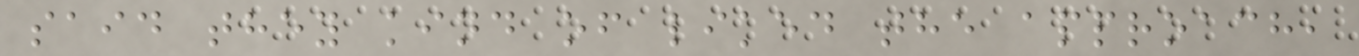said they kind of liked the approach,
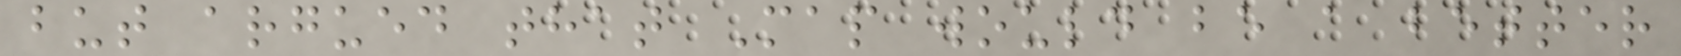but argued that Map would be a better
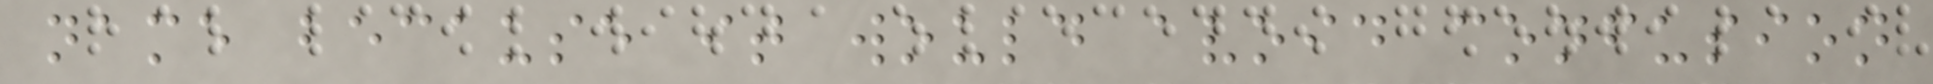name because it would avoid confusion
